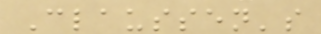Claussen's
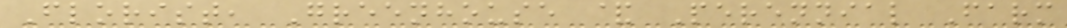Florist, Greenhouse & Perennial Farm
